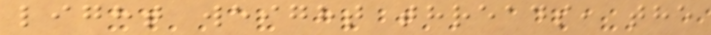light weight threads, the
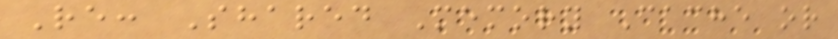Re: Shared Memory Cache or
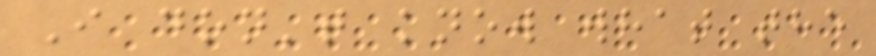I don't know what the
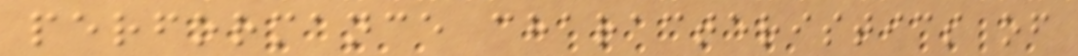performance characteristics of
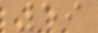59
